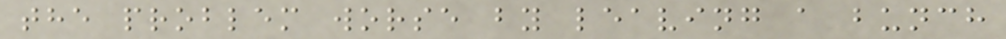the problem worse by leaving a bunch
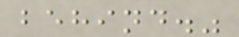behind."
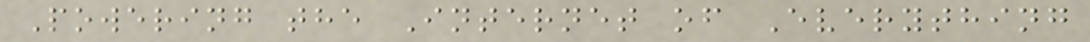Powering the Internet of Everything
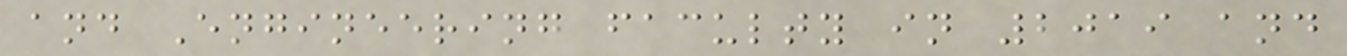and Engineering faculty in 2019 and
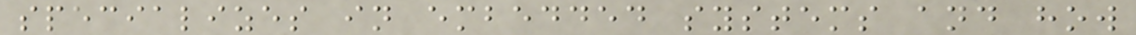specializes in embedded systems and how
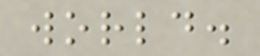world.
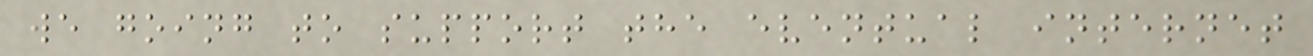we going to support the eventual internet
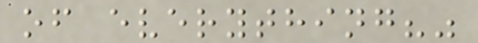of everything?"
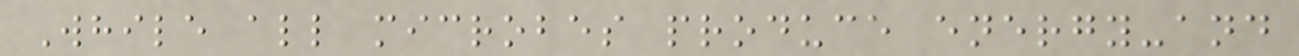While all microbes produce energy-and
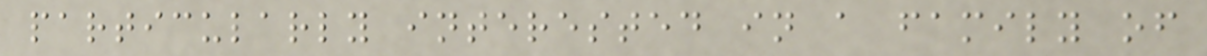particularly interested in a family of
